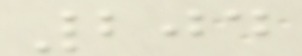204
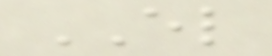EL
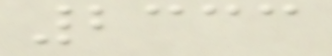2333
